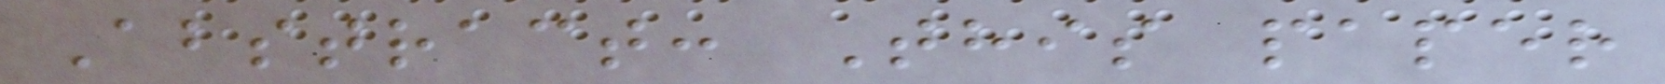Abstract: This paper
